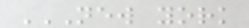NEW YORK
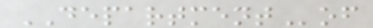DEPARTMENTof
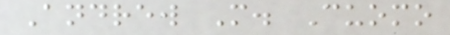Andrew M. Cuomo
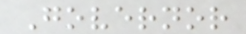Governor
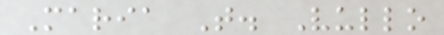Maria T. Vullo
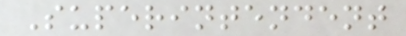Superintendent
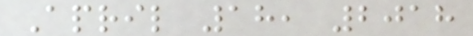April 18, 2018
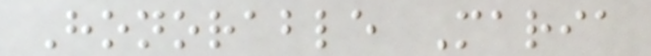Honorable Maria
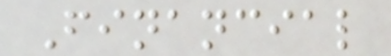Financial
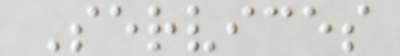Services
